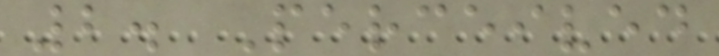2. Perceived
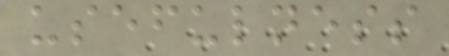usefulness
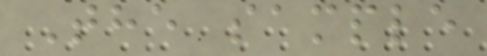The sample
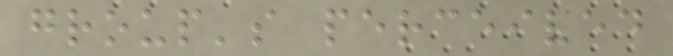group's perceived
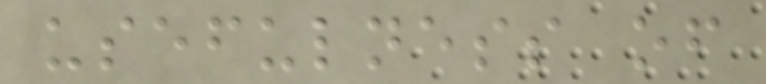usefulness of
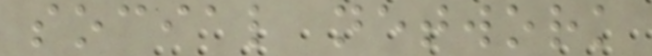social network
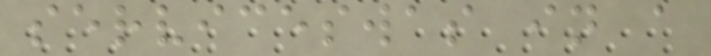serviceswas in a
